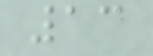13
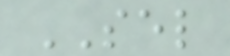SEL
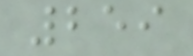259
